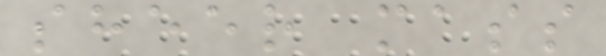sheer mass
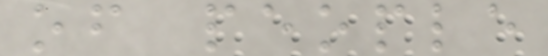of people
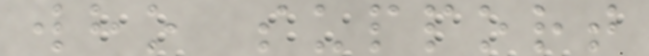who support
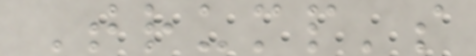Trump's
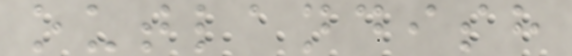outlandish
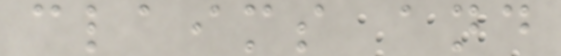claims and
